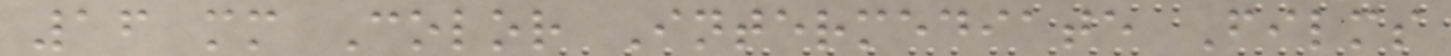16 mm Color Intermediate Films
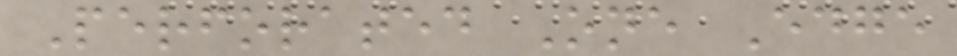Perforated One Edge
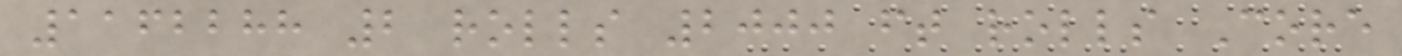1162288 2 rolls 2000 ft rolls Core
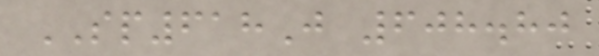SP618J 608.80
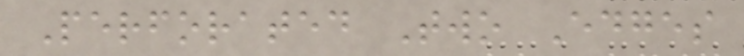Perforated Two Edges
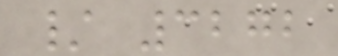/ 3272
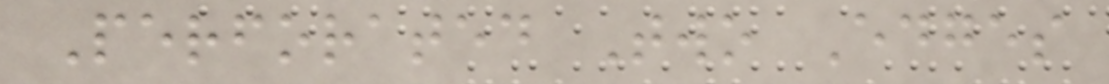Perforated Two Edges
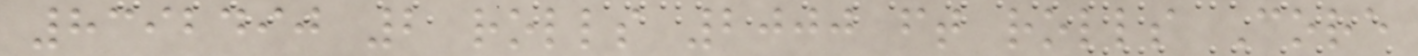8392490 2 rolls 2000 ft rolls Core
